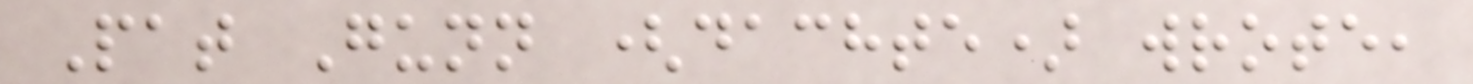Pat Gunn (dachte) wrote,
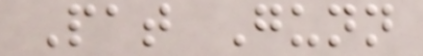Pat Gunn
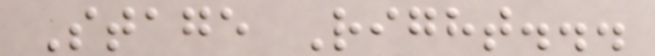Stage Right...
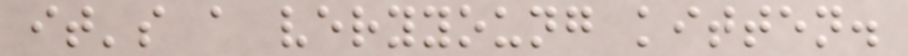it's a veryyoung kitten.
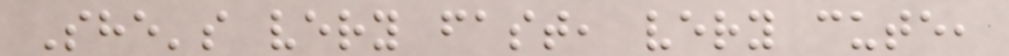She's very fast, very cute,
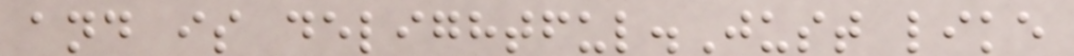and is delightful.Just like
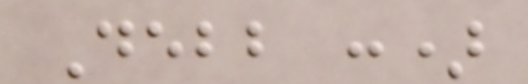Debb :)
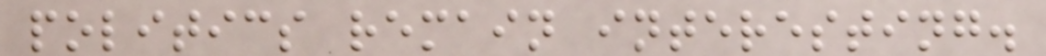politics remain interesting.
